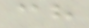ch
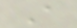A
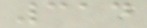314
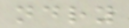ndry
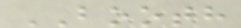BOOTH
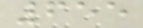655
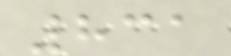831
